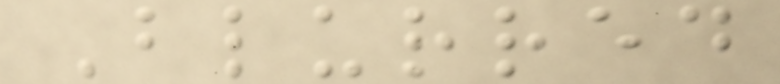Blurred
